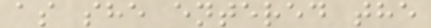as she entered the
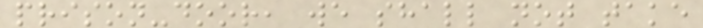prison-door, we shall not take
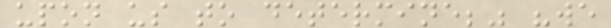upon us to determine;" "we
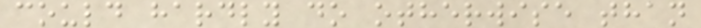could hardly do otherwise than
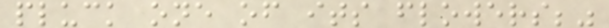pluck one of its flowers;"
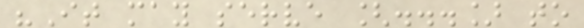"It may serve [...] to
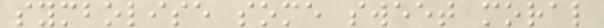symbolise some sweet moral
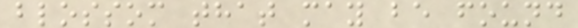blossom that may be found
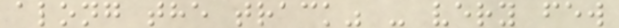along the track" - very few
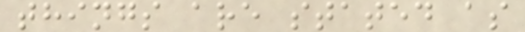things are stated as
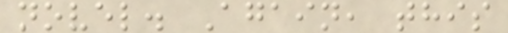novel. Again, this
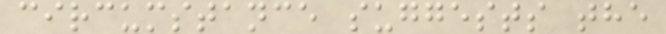circumstance suggests the
